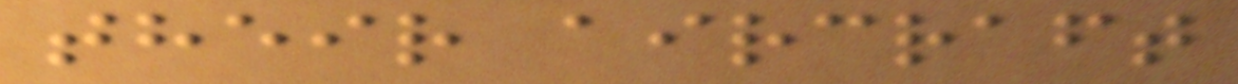their aircraft
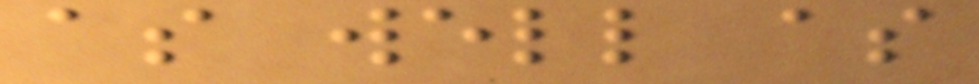as well as
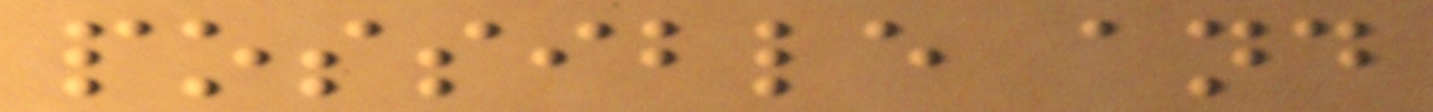possible and
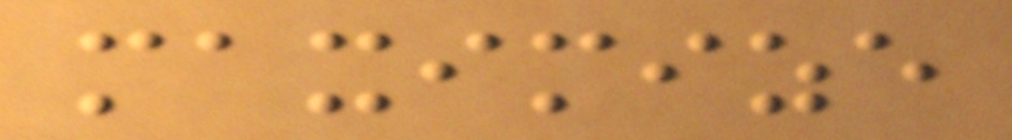maximize
